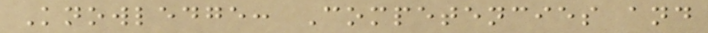Knowledge: Competencies and
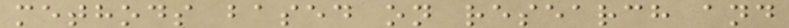methods based on research and
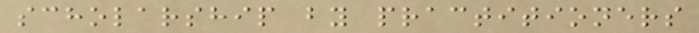scholarship by practitioners
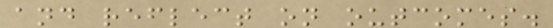and reflect on outcomes.
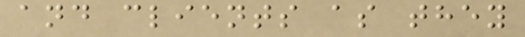and clients as they
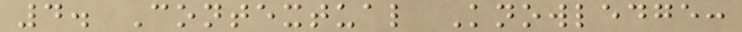4. Contextual Knowledge:
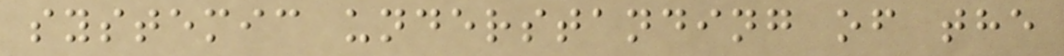systemic understanding of the
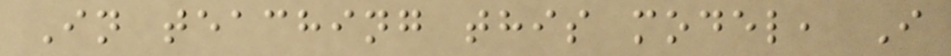In teaching this model, I
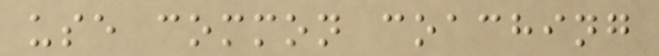use common coaching
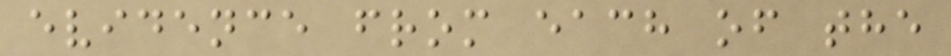evidence from each of the
